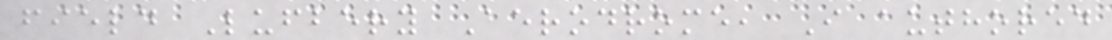field Lufbery Aerodrome, I authored
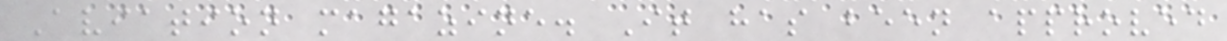Aviation magazine. It has been approved
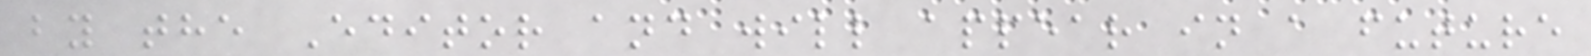by the Editor and will appear in a future
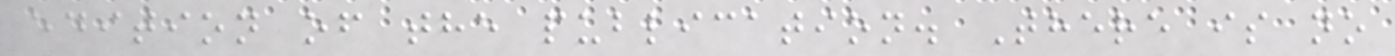edition of the publication. There is no
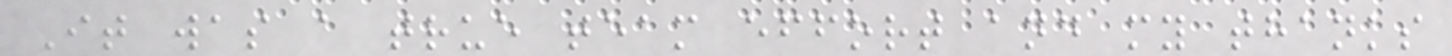It was a true team effort and my thanks
